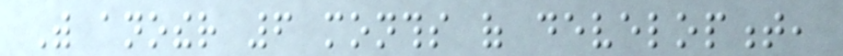With another 6 months of development,
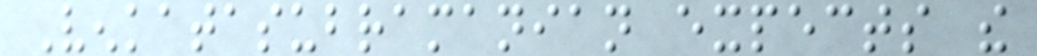Venkatasubramanian expects the
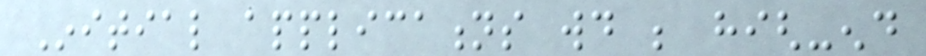Initial applications would be high-end
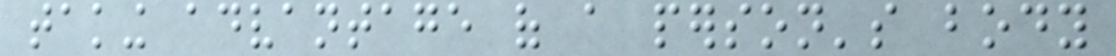taking advantage of a person's body
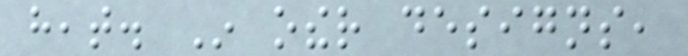heat. In other designs,
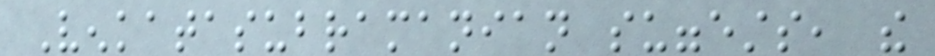Venkatasubramanian suggests, the
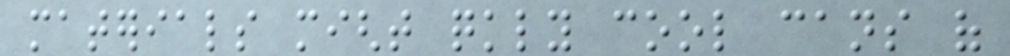materials might quickly cool cans of
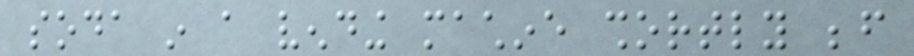soda in a vending machine shortly before
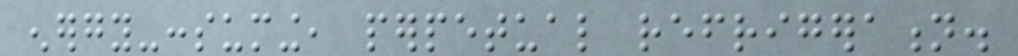energy-consuming, perpetual refrigeration.
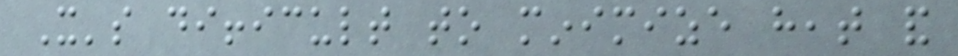It's difficult to minimize heat and
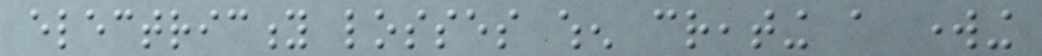electricity losses when creating a working
